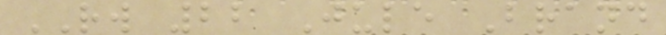RW 22 Jule Brand
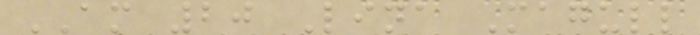AM 20 Lina Magull
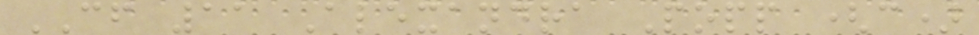CF 11 Alexandra Popp (c)
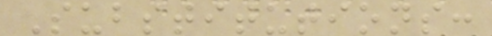Substitutions:
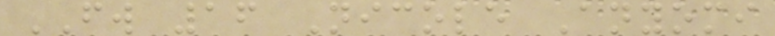FW 16 Nicole Anyomi
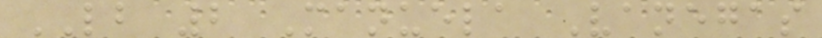LB 2 Manuela Vanegas
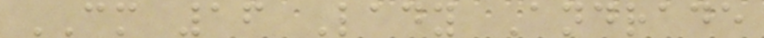CM 16 Lady Andrade
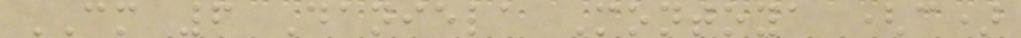CM 6 Daniela Montoya (c)
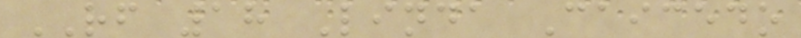RF 18 Linda Caicedo
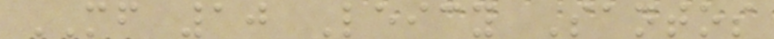MF 10 Leicy Santos
